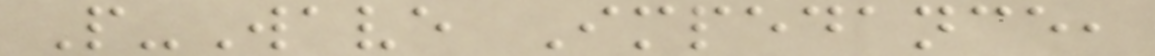P-Wave Impedance,
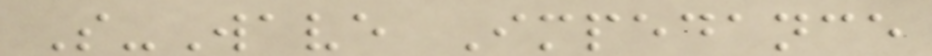S-Wave Impedance
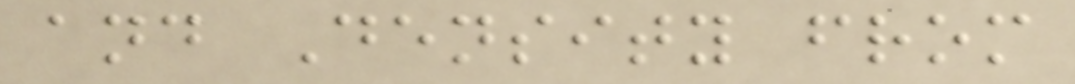and Density from
